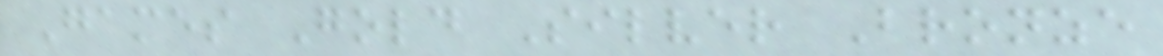Games Gold Silver Bronze
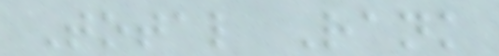Total Rank
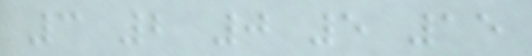3 2 0 5 15
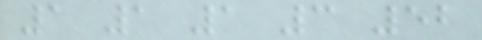1 1 1 3 52
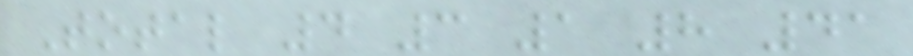Total 4 3 1 8 41
